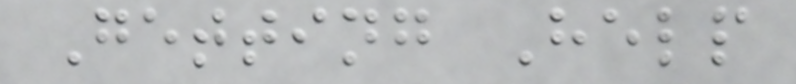Getting Help
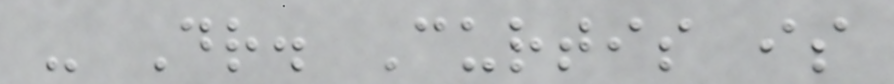- Dr. Curtis is
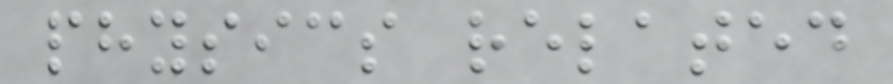physics related
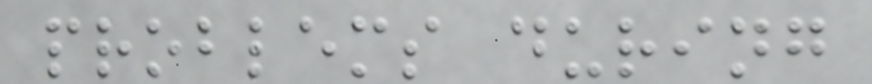problems during
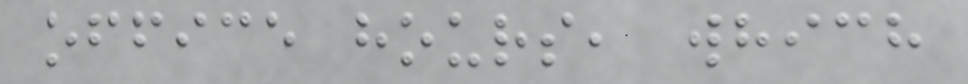office hours, which
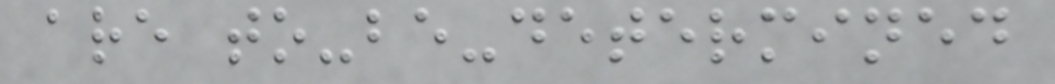are to-be-determined
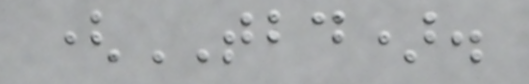(TBD).
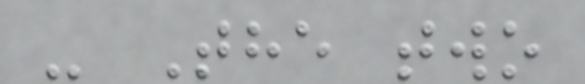- The two
